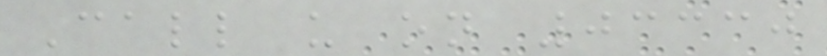Call us on 03330
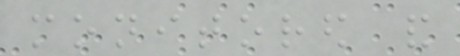monitored and
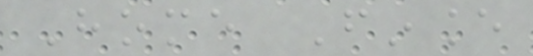Home Finance
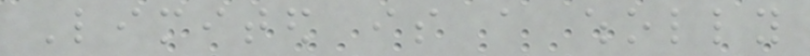Limited is a wholly
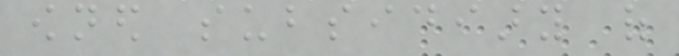owned subsidiary of
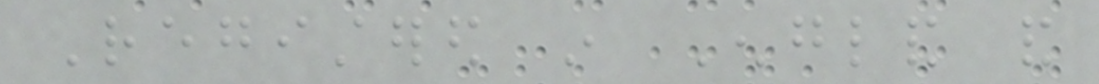Registered in England and
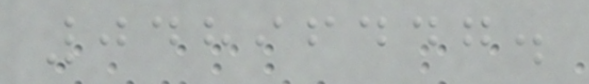04896447.
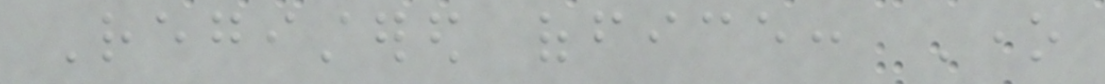Registered office: One
